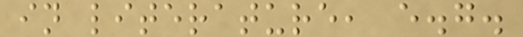in literature, e.g.
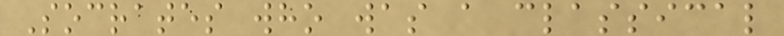Socrates who was a classical
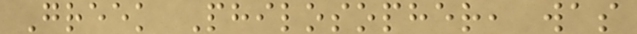Greek Philosopher, was
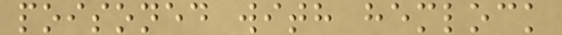poisoned with hemlock
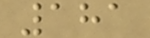181
